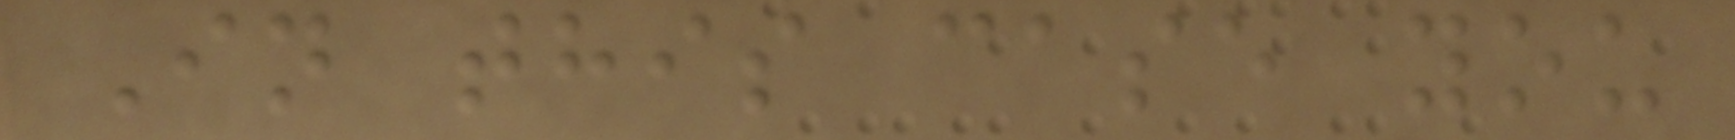In this case you
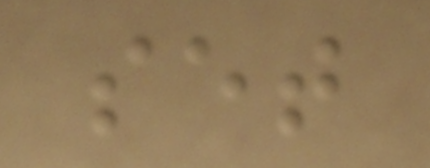set
